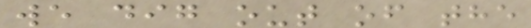we dig out of the
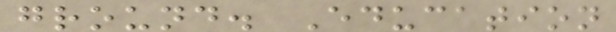ground. Education
